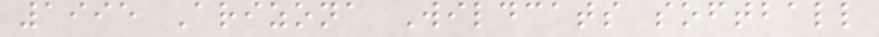1995 Arizona Wildcats softball
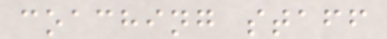coaching staff
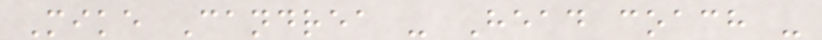Mike Candrea - Head coach -
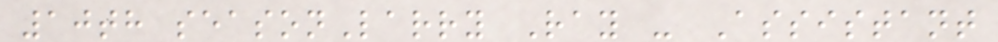10th seasonLarry Ray - Assistant
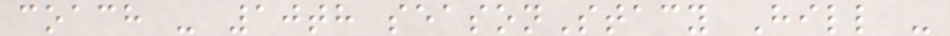coach - 10th seasonStacy Hill -
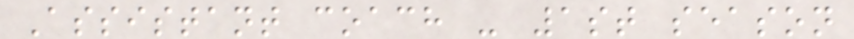Assistant coach - 1st season
